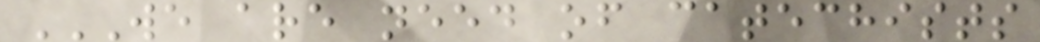WE ARE NEED OF CATECHISTS
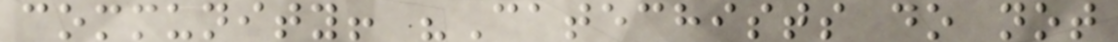community! "Catechists do not
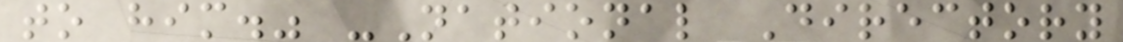to him." -National Directory
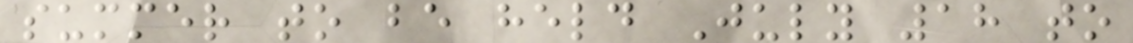summer to be held July 18 to
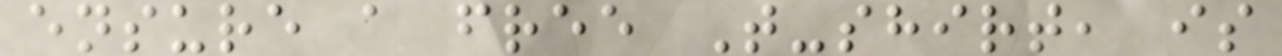ensure a free T-shirt, is
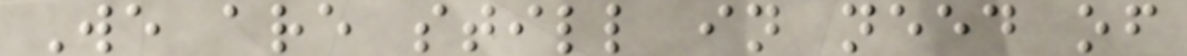We are still in need of
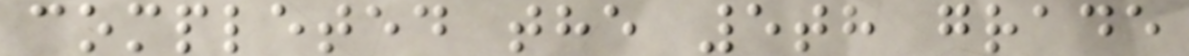completed the 5th grade
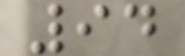94
